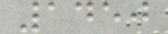1450
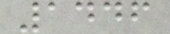1446
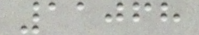11068
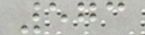573
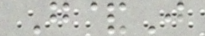G&J
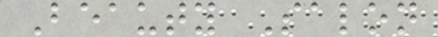Beauty Salon
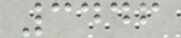3446
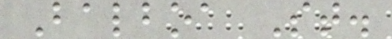Balboa St.
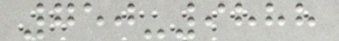750-9888
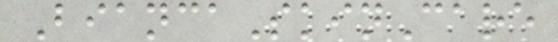BiancaSkinCare
